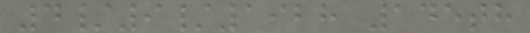4/9/1928 145th
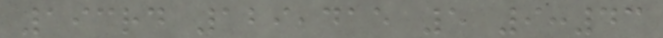193rd 129,415 5 9:43
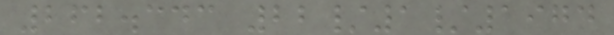262.343 22/1/1974
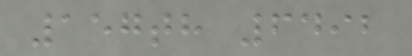157th 6492
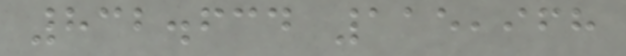832.634 115,968
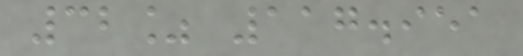32% 117.951
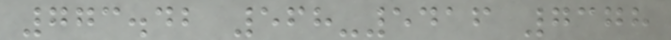773.42 568-5416 7378
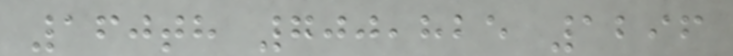160th 700,825 1296
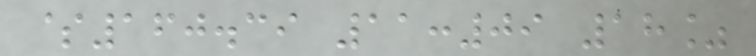$160.39 11:09 18%
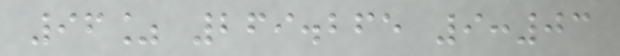96% 269.265 9:03
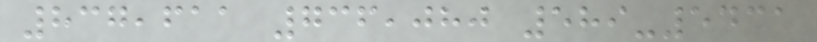837,611 736,080 589-5431
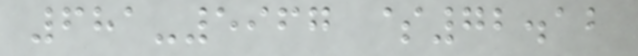681-5967 $72.12
